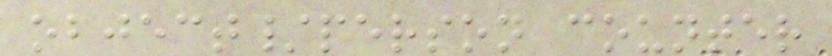object/person counter
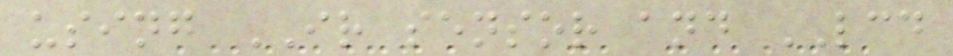using IR sensor and LCD
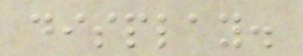display.
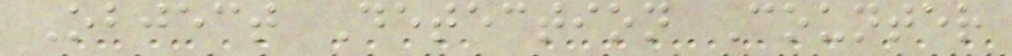Object Detection Counter
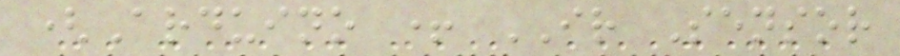(Arduino + IR Sensor
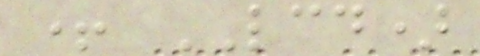+ LCD)
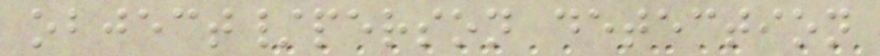object/person detection
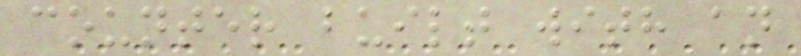counter built with an
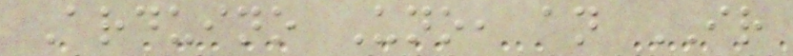Arduino Uno, an IR
